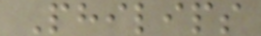Philips
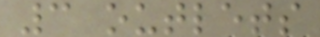3 outlets
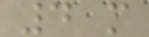4 m
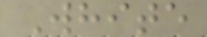White
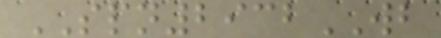SPN2932WB
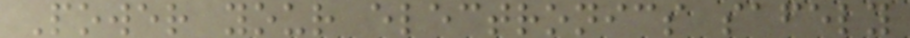Power your electronics safely
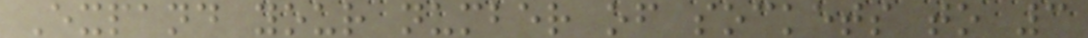Expand your number of sockets to 3
